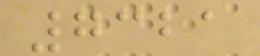7321
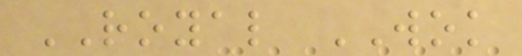ROYAL WOK
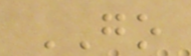GO
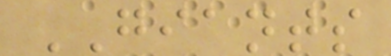GIANTS
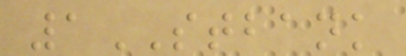1STBANK
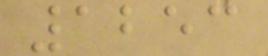1253
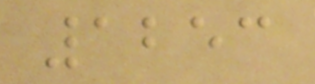1253
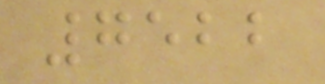7522
